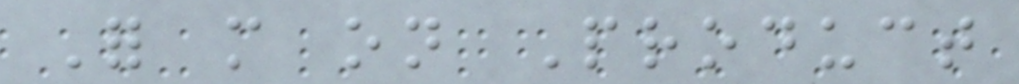For more on Product
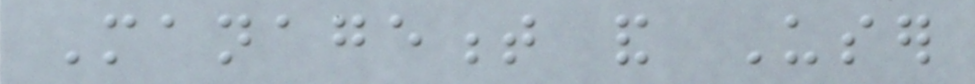Management and User
